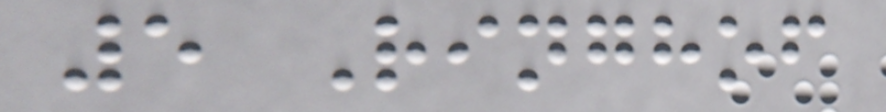5 Ringhof
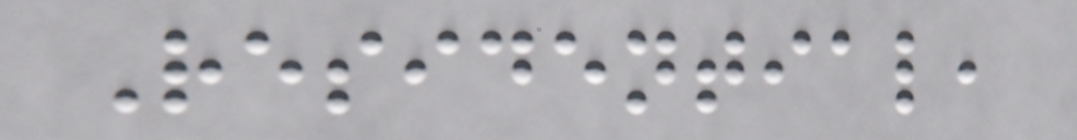Residential,
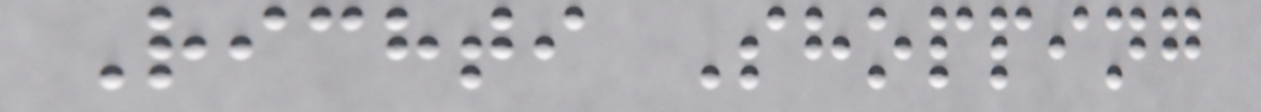Richti Shopping
